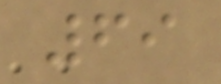69
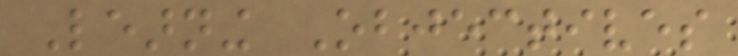Learning Objectives
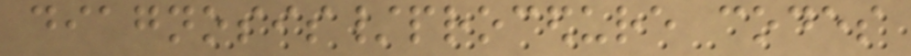diagnosis/procedure codes
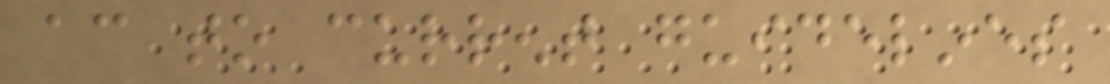according to current guidelines
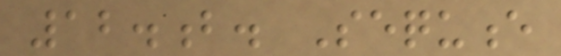12.b. Sequence
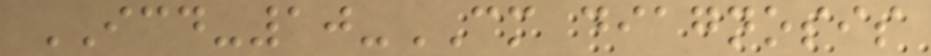ICD-10-CM diagnosis
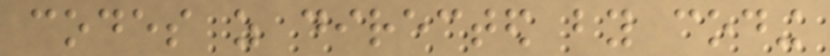codes as directed by coding
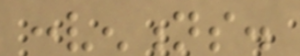conventions.
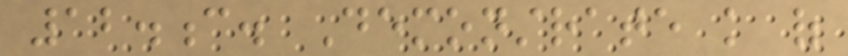12.c. Demonstrate knowledge of
